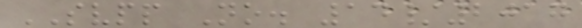SVPP No. 14/2017
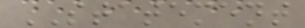STATEMENT
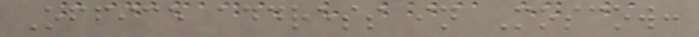Office address in Moscow:
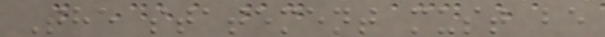The statement must be
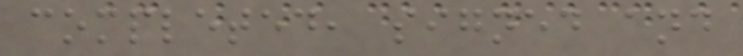completed, signed and
